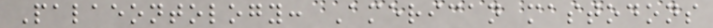Palaeontology: American mastodons
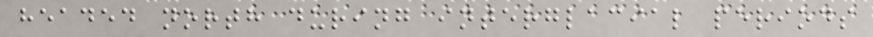headed north during interglacial periods
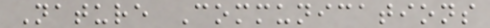Nature Communications
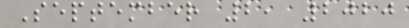September 2, 2020
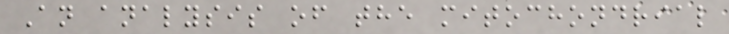An analysis of the mitochondrial
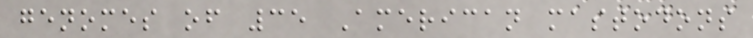genomes of 35 American mastodons
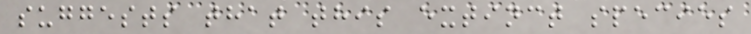suggests that this extinct species
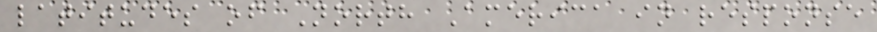latitudes of North America in response
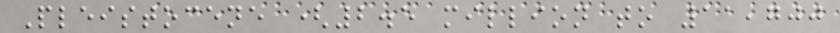Pleistocene (2.5 million to 11,700
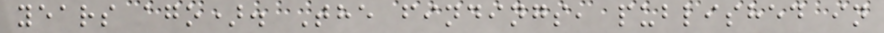years ago). The findings, published in
